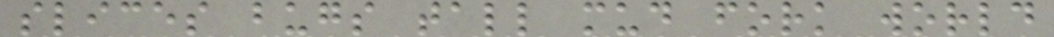slices bugs tall mud fork world
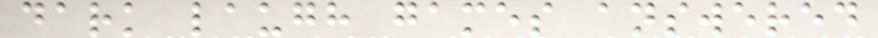dark laugh games answered
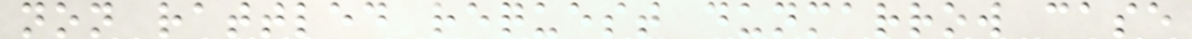non rattled request dunmarrow case
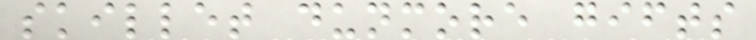skillet dunmore gifts
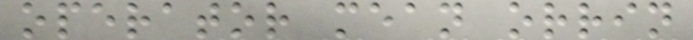operator mean orrin
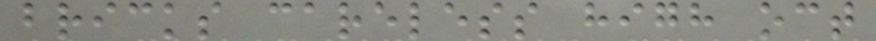bricks careless high oct
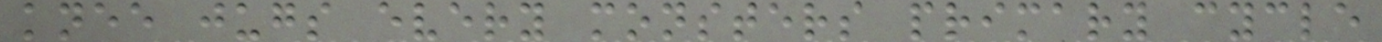knee jugs every monsters primary cycle
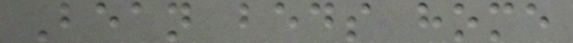Bean beds home
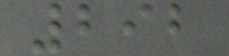292
